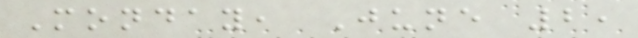Monday, June 2,
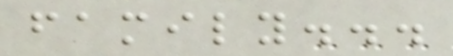family...
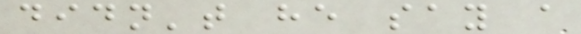didn't he say a
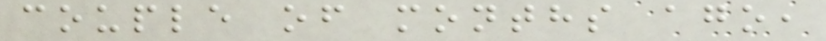couple of months ago,
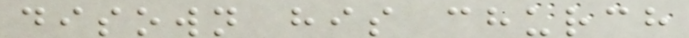disown his church
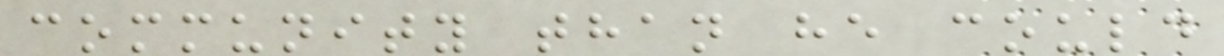community than he could
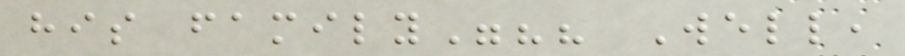his family"?? Well,
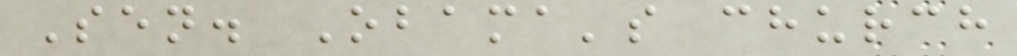Sen. Obama's church
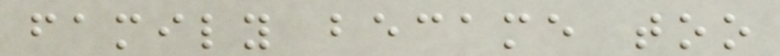family became too
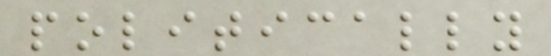politically
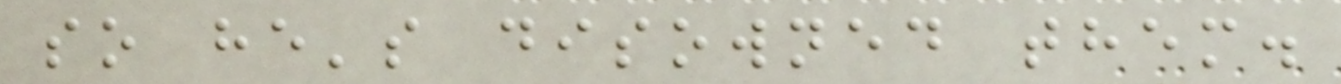so he's disowned them.
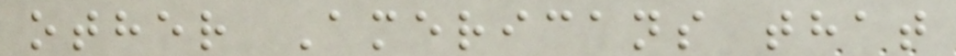other Americans that
